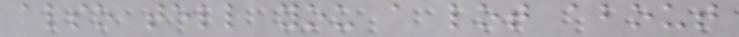also tell you a lot about
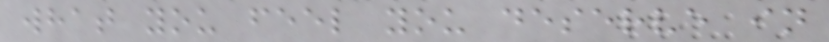what you feel you deserve in
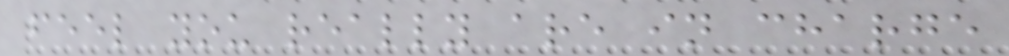feel you really are in charge
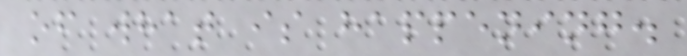of what is happening.
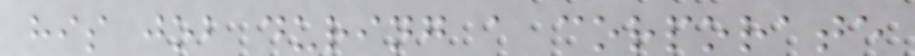his job during a corporate
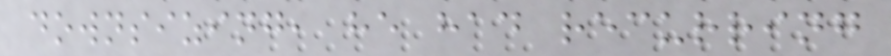downsizing, he had recurring
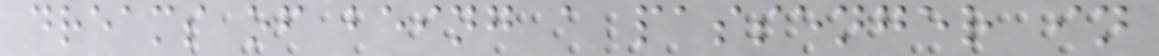dreams of being a passenger in
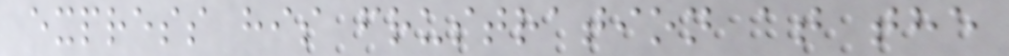express his frustration at the
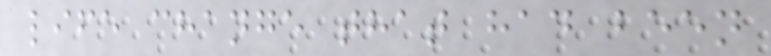life change that had been
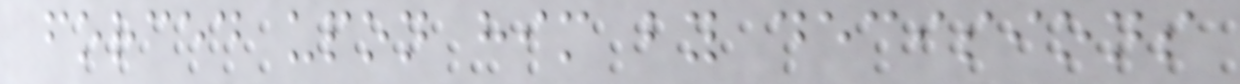forced upon him by decisions
